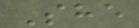She
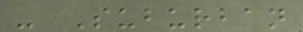- Suburban
